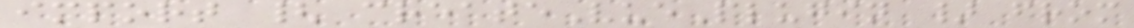import { createVuePlugin } from
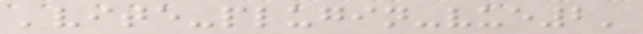'vite-plugin-vue2'
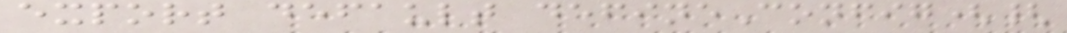export default defineConfig({
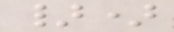})
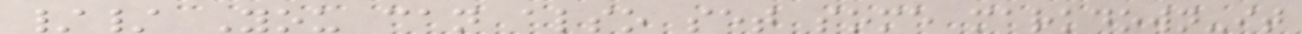// You can also set some markdown-it
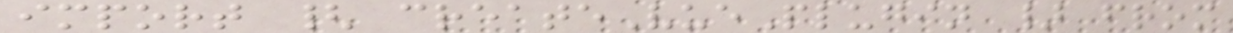import { createVuePlugin } from
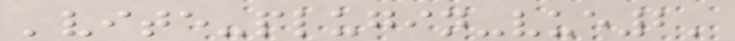'vite-plugin-vue2'
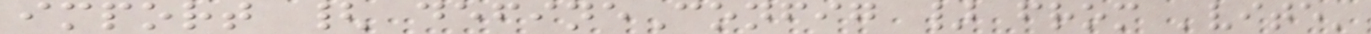import { defineConfig } from 'vite'
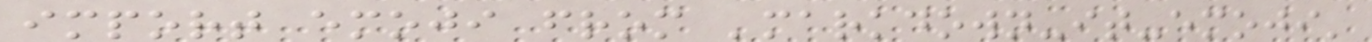import emoji from 'markdown-it-emoji'
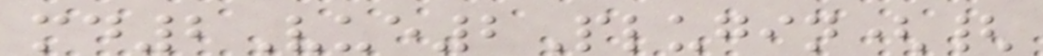md2Vue2Plugin({
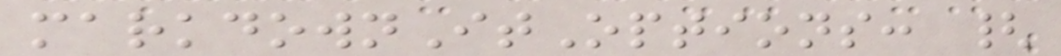markdownItOptions: {
